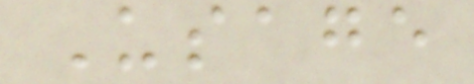Usage
